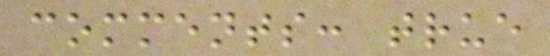comments: true
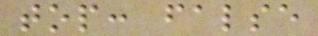top: false
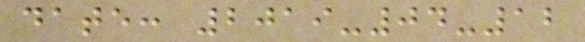date: 2019-04-12
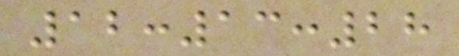12:13:28
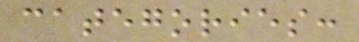categories:
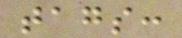tags:
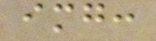img:
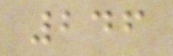246
